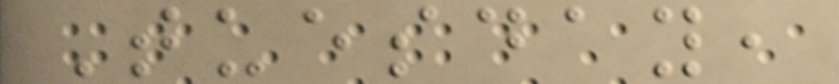Tuesday,
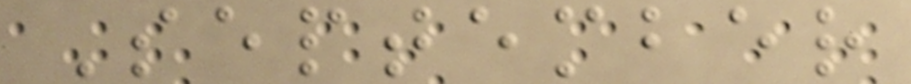September
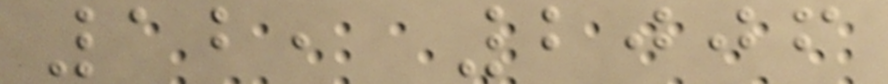12, 2006
